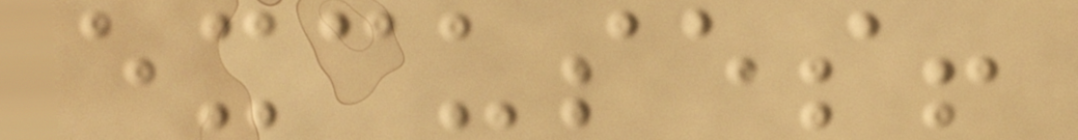excuses!
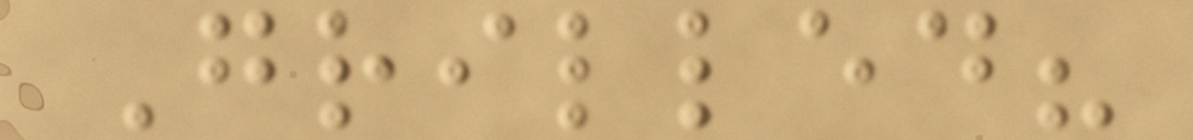Grilled?
